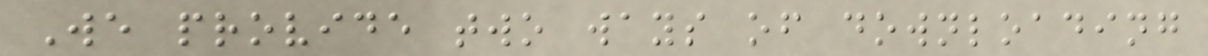We provide two ways of downloading
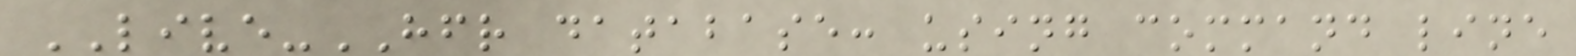LIVE-HFR database: using command line
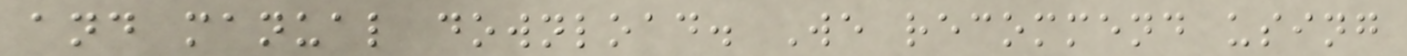and manual download. We recommend using
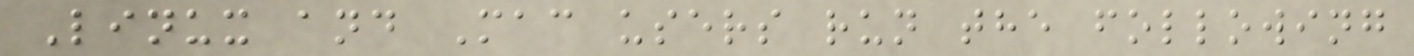Linux and Mac users run the following
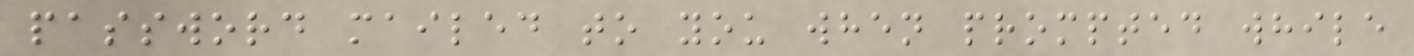password mailed to you when prompted while
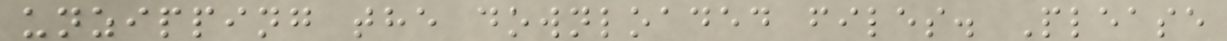unzipping the downloaded files. Please
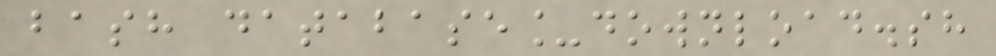bash database_download.sh
